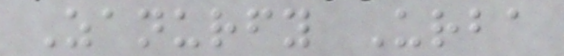Zanurfy Urba
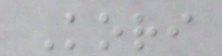Kori
